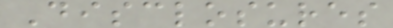Disclosures
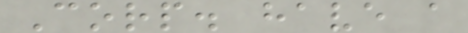Corp. have a
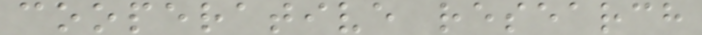cooperative research
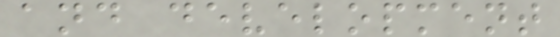and development
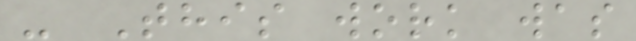- This work was
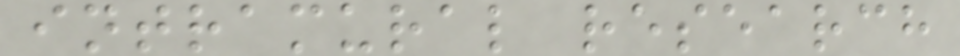intramural research
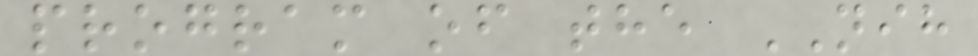program of the NIH
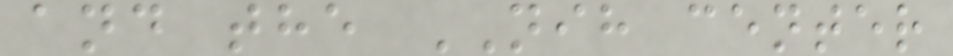and the NIH center
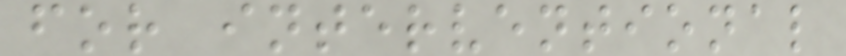for interventional
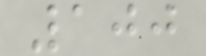100
